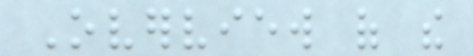Overview of the
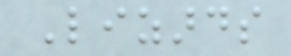Lizards
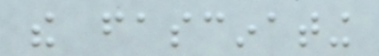the fascinating
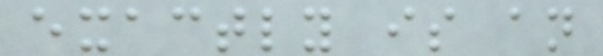exactly is an
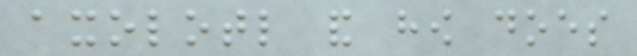axolotl and how does
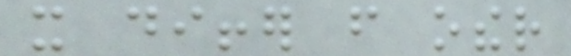it differ from other
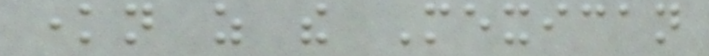known as the Mexican
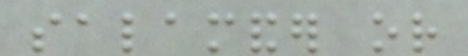salamander or
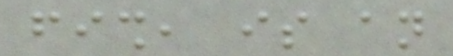fish, is an
